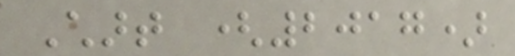Chart (2017)
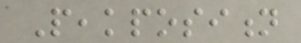Peakposition
